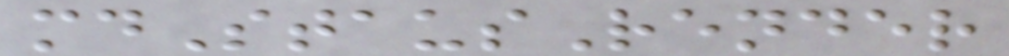mdStausRender
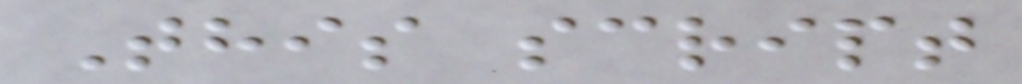This script
